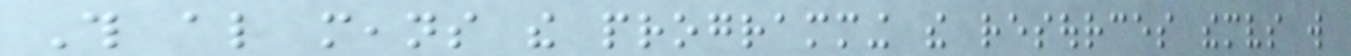This also means the programming the resources themselves will
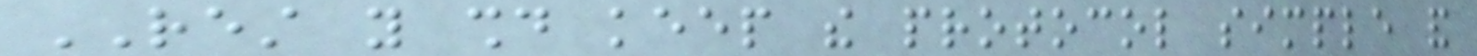REST you should keep the protocol simple and
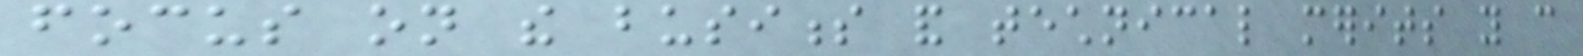focus on the business and technical merits you can
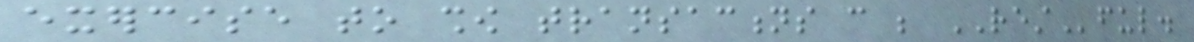exercise to show transactions can be RESTful.
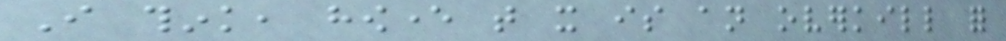I think, however that it is an overkill for
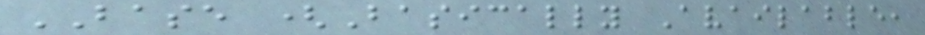BASE (Basically Available,
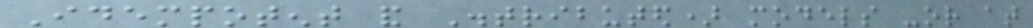Idempotent and Distributed) models -or at
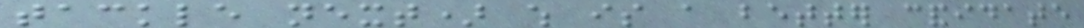tackle next) which is a better candidate
